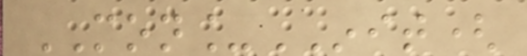MON_INIT(
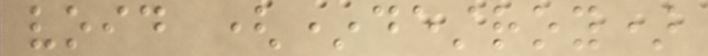void (*destroy)
